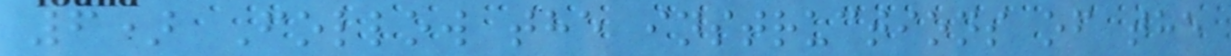6) Follow the instructions of the
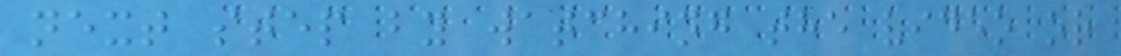next step by watching the video or
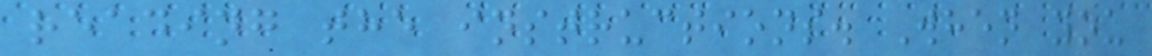reading the instructions. When you
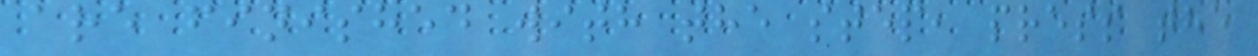are finished with the step, press the
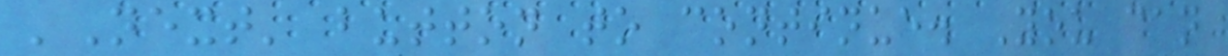'Next' button to continue. You can
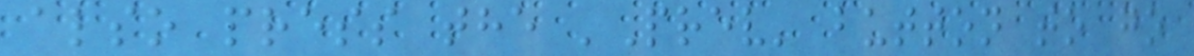also press the 'Prev' button to go
